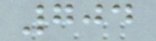704
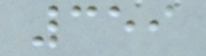359
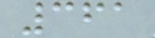361
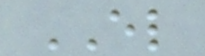EL
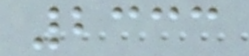2333
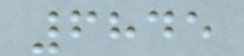6845
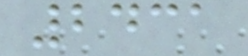2431
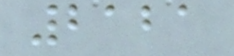2121
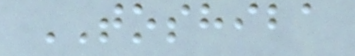TOSHIBA
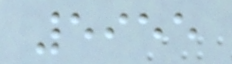5955
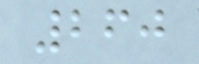260
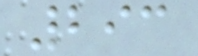293
